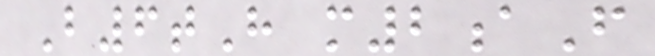B6tH m2aF
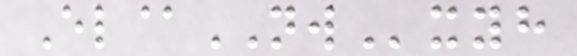El@NWxyh
